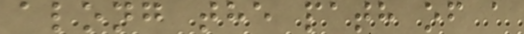along the path of a
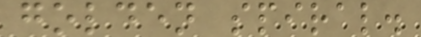golden spiral.
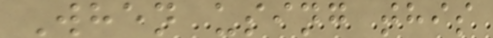When using this
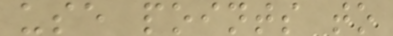use points to
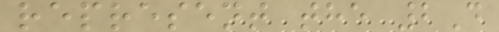represent the 2D
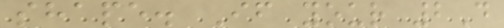shape. If your 2D
